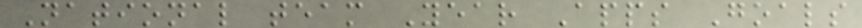National team Year Apps Goals
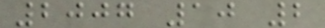2007 10 2
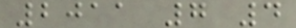2011 7 4
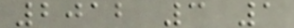2012 3 1
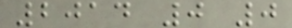2014 0 0
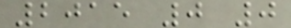2015 0 0
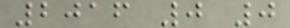2016 0 0
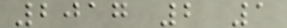2017 2 1
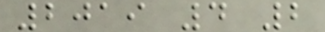2019 4 2
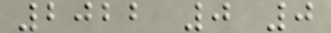2022 0 0
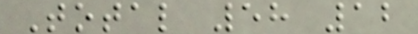Total 58 12
